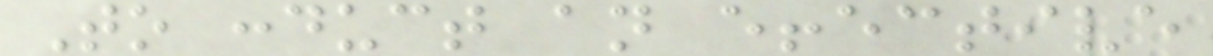To conduct an effective
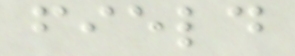field
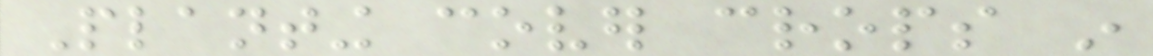Planting cover crops in
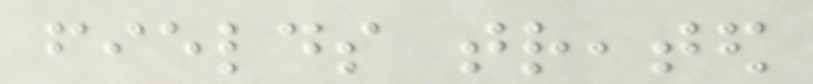fields treated
